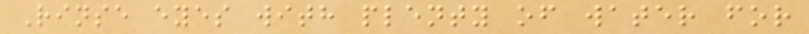Rinse eyes with plenty of water for
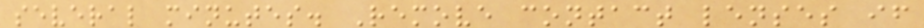several minutes. Remove contact lenses if
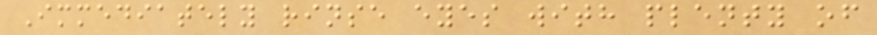Immediately rinse eyes with plenty of
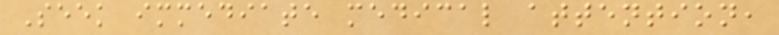Seek immediate medical attention,
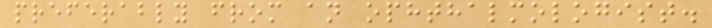preferably from an ophthalmologist.
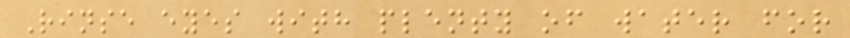Rinse eyes with plenty of water for
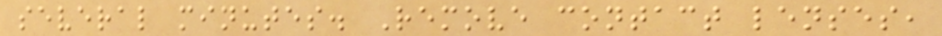several minutes. Remove contact lenses,
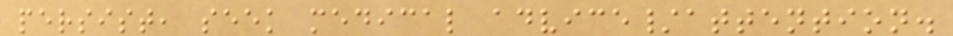persist, seek medical advice/attention.
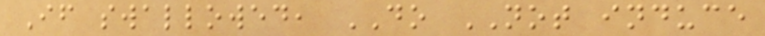If swallowed, DO NOT induce
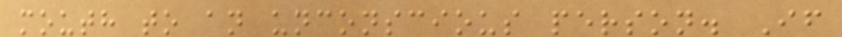mouth to an unconscious person. If
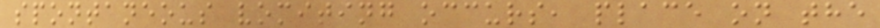spontaneous vomiting occurs, place on the
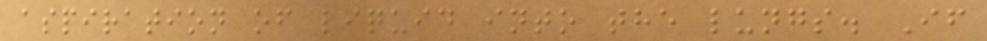aspiration of liquid into the lungs. If
